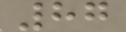87
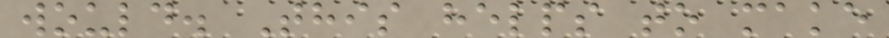would. This helps to make
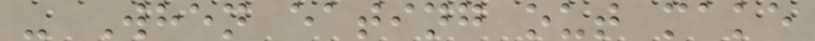- When eating out make
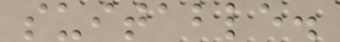suitable.
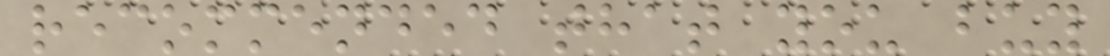recommended that you buy
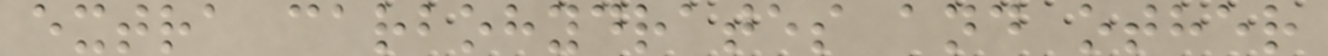extra carbohydrates and other
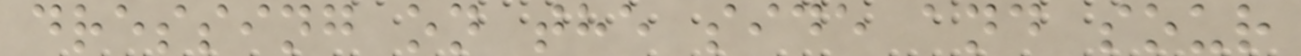dressing on the side and sour
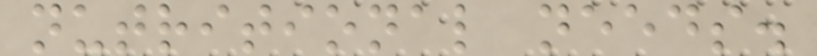nutritional needs.
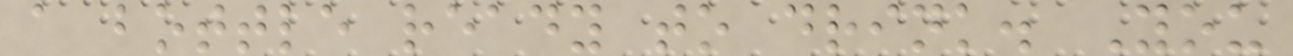a bottle ready to drink. You
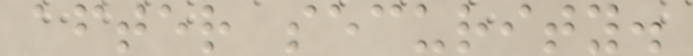after security.
